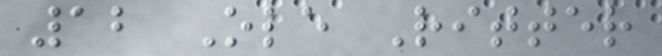12 Ole Ritter
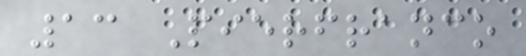13 Pierfranco
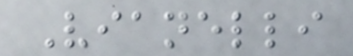Vianelli
